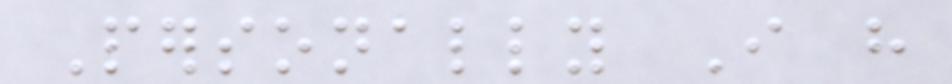Personally I have
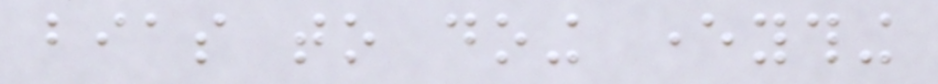bias to doing everything
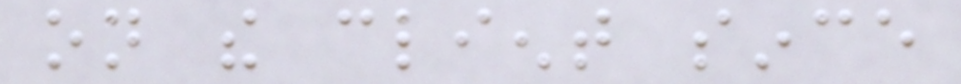on the client since
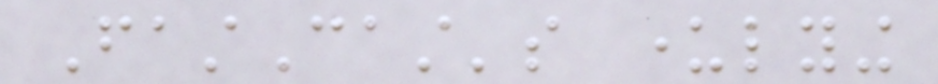FastCast's underlying
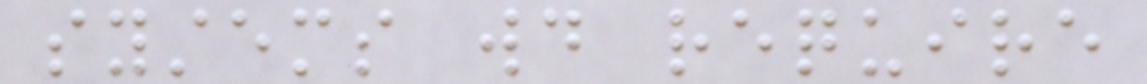systems would require
